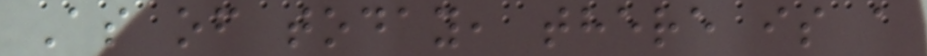As of today, there is a
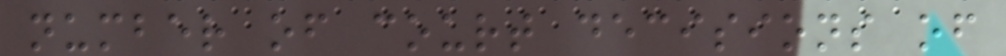number of court decisions of
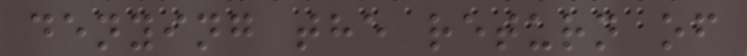denying the return of
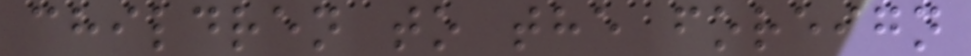children to the foreign
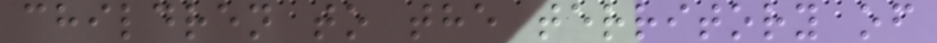children to the territory of
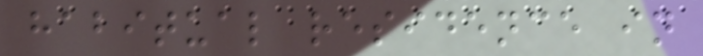habitual residence in
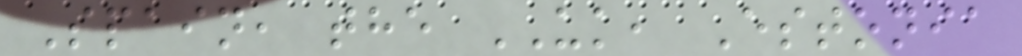Spain, the UK, Estonia
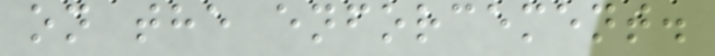on the enforcement.
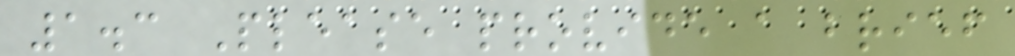1.3 Please provide a brief
